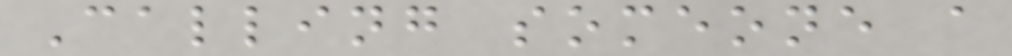Calling someone a
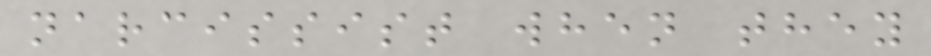narcissist when they
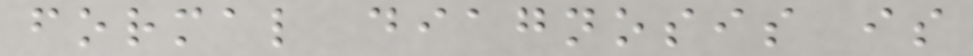formal diagnosis is
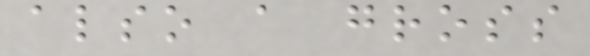also a gross
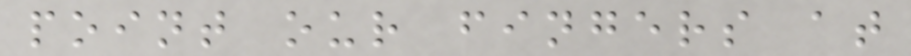point our fingers at
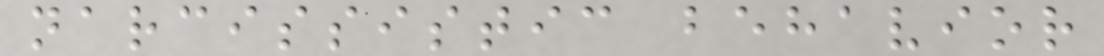narcissistic behavior
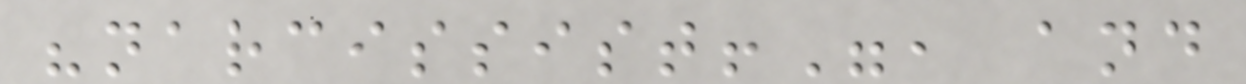"narcissist!", and
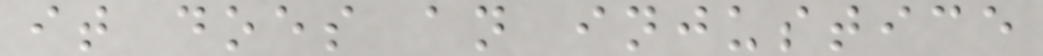it does an injustice
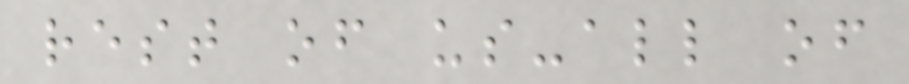rest of us-all of
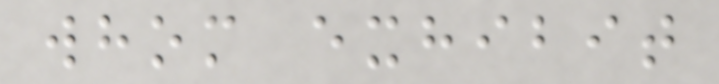whom exhibit
